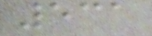531
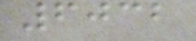6032
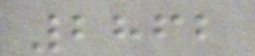2862
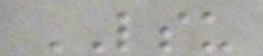LSU
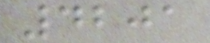4201
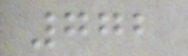772
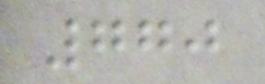770
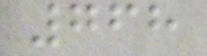768
